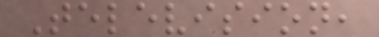Television,
